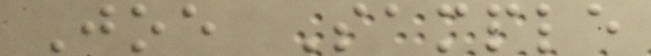Joe Sample
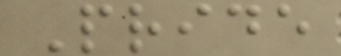Pride
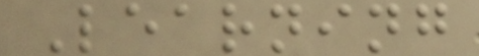Learning
